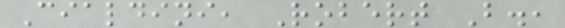Cialdini, Robert B.,
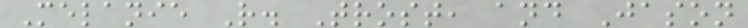Melanie R. Trost, and Jason
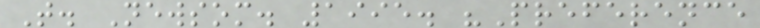T. Newsom. 1995. "Preference
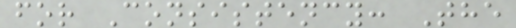for Consistency: The
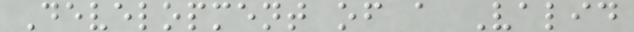Development of a Valid
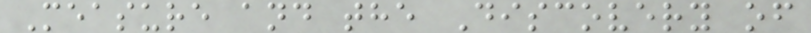Measure and the Discovery of
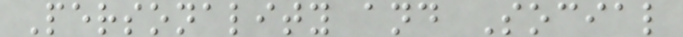Personality and Social
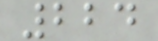224
